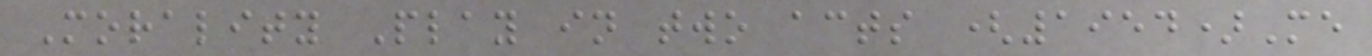Morality Play in two acts (1954)Me
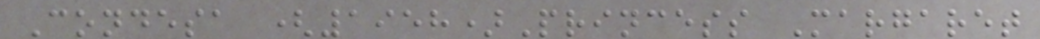Condesa (1958)Princess Margaret
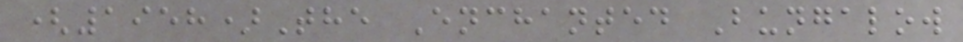(1958)The Enchanted Bungalow
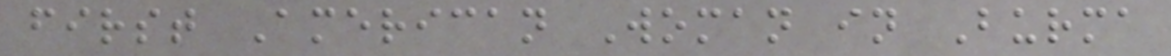first American Woman in Burma
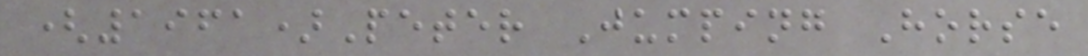(1961)Peter Jumping Horse
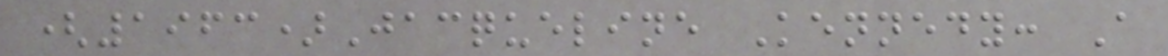(1963)Jacqueline Kennedy: A
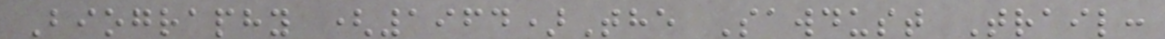Biography (1964)The Sawdust Trail:
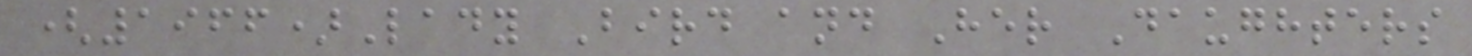(1966)Lady Bird and Her Daughters
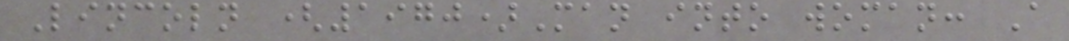Lincoln (1970)Man into woman: A
